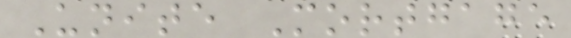Unite Mortgage
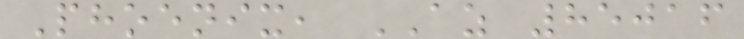Phoenix, AZ 85016
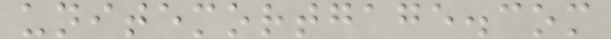unitemortgage.com
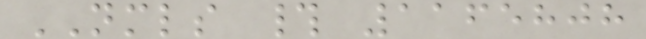NMLS # 1165808
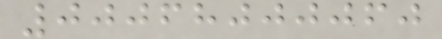00068000060
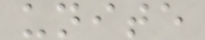unite
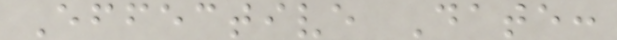Effective Date:
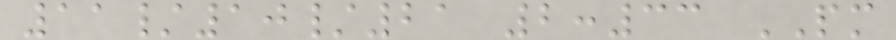11/10/21 2:33 PM
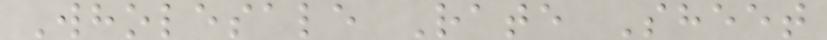Wholesale Rate Sheet
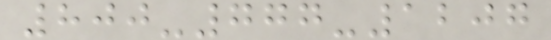800-777-1207
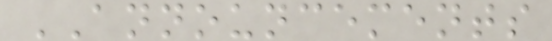ANNOUNCEMENTS
